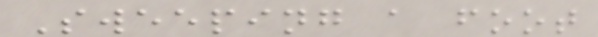Sweeping a foot
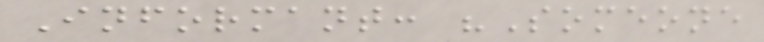Informant: "Someone
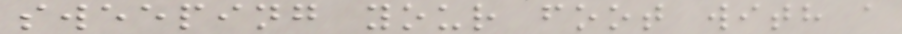sweeping your foot with a
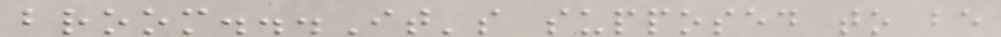broom...It's supposed to be
